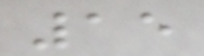15
